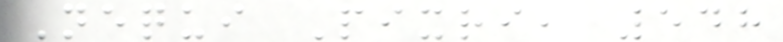Nequi Pixri, 548
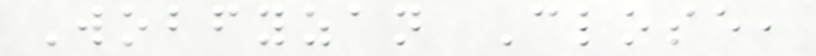Wobfyzan Close,
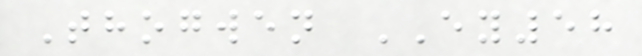Thogwen EY58
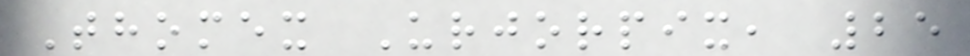Thomex Urjorpix, 25
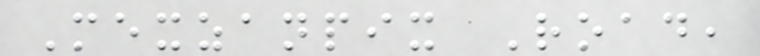Mexzanpix Road,
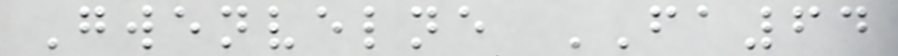Gwenvelne FA64
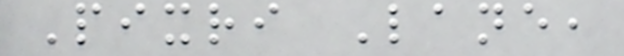Pixri Lane,
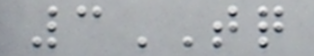3TQ
